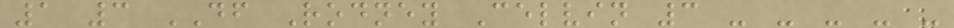1 3 DF Rodney Celvin 3 - - - - -
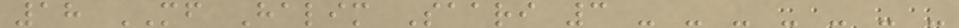18 MF Halim Saari 3 - - - - - - -
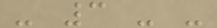- 3 - -
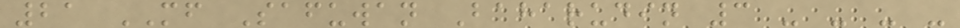21 MF Safuwan Baharudin 3 - - - -
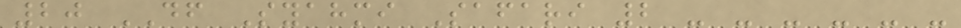20 DF Syahmi Safari 2 - - - - - -
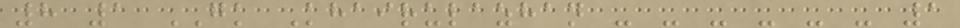8 1 GK Khairulazhan - - - - - - 1
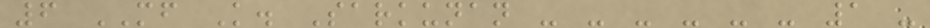6 MF K. Sarkunan - - - - - - 1 -
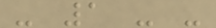- 1 - -
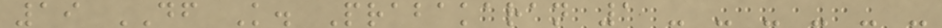19 DF K. Prabakaran 1 - - - - - -
